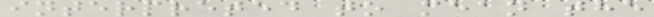interpreted to mean the
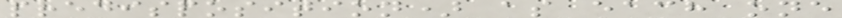predisposition) as each one
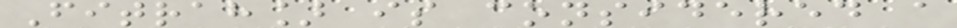Fitrah] is considered a
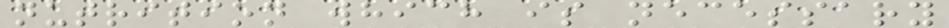nutrition which is necessary
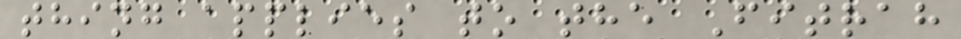thing applies to the Fitrah
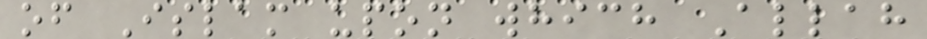of Islam upon which Allah
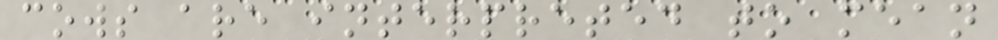cows are interpreted to mean
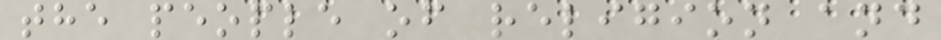the people of religion and
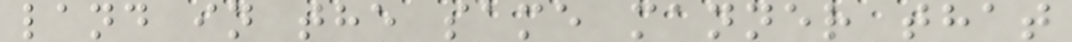land in the same manner that
